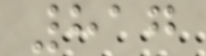817
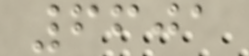6601
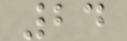24
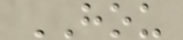HOU
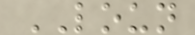LOUN
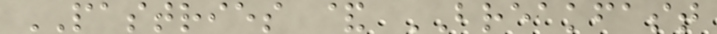PASTRIES & BREAKFAST
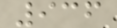936
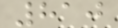810
